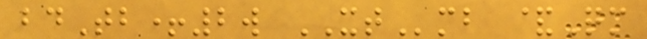bdTb+2w XTmb &Qm
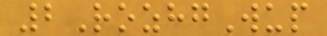2RozhgWup
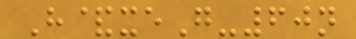H&xeG-60n
